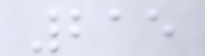215
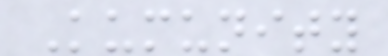Kumunity
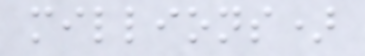millions)
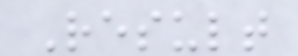Result
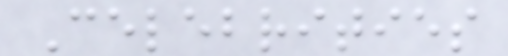Celebrities
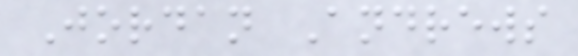Jordan Andrews
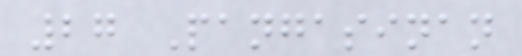27 Pangasinan
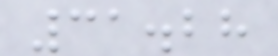31.28
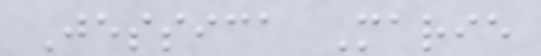Jessica Marie
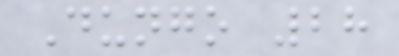Dungo 28
